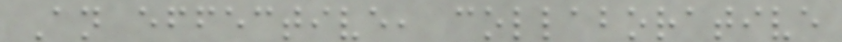An effective, collaborative
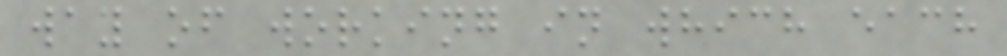way of working in which each
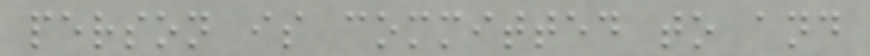person is committed to and
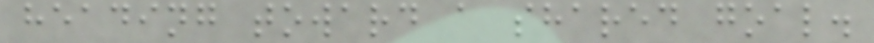heading toward a shared goal.
